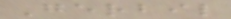Gerbil
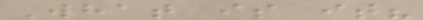What is it?
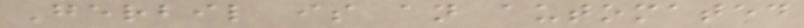Gerbil is an automated
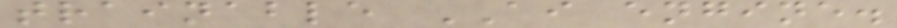trainable AI engine.
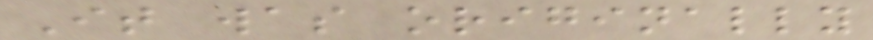It was originally
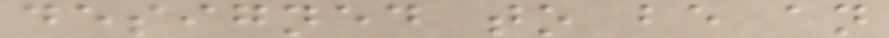designed to be an
